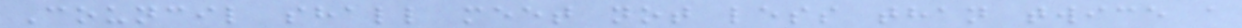Council shall meet not less than twice a
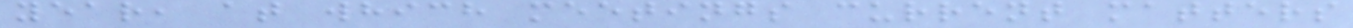year, at which meetings current matters
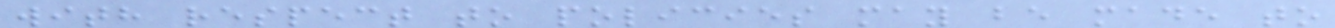with respect to policies may be made to
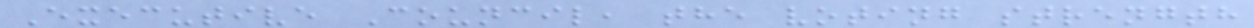Executive Council, the voting strength
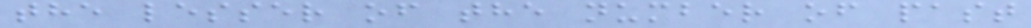the lesser of the number of past
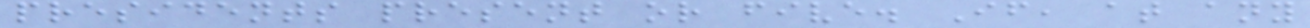presidents present or five. If, at any
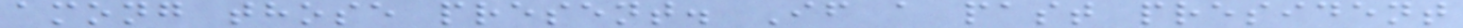among those present. If a past president
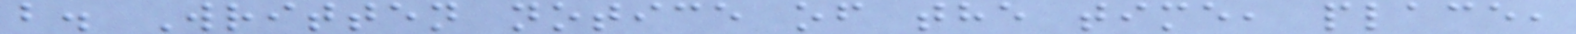b. Written notice of the time, place,
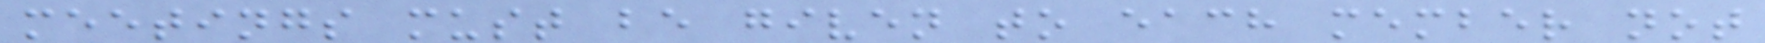meetings must be given to each member not
